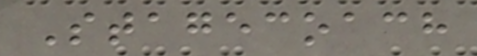Stagecoach
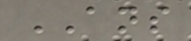ANS
